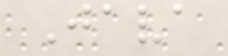Java
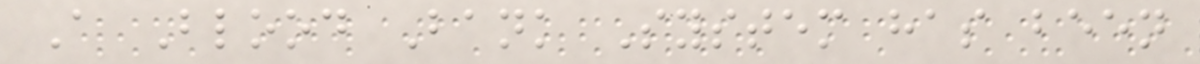A Blood Bank System has been
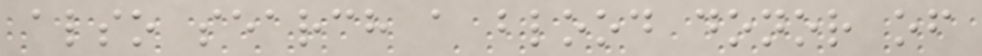also search a blood donor of
